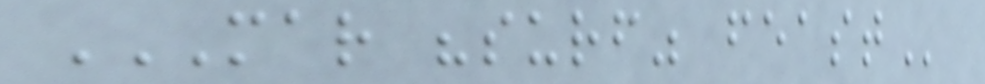MAR "SURF" FEAST
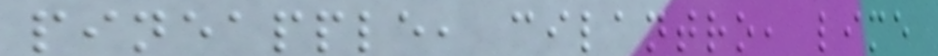pineapple, cilantro, lime
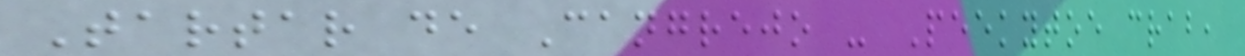Tartar de Cangrejo - Peekytoe crab,
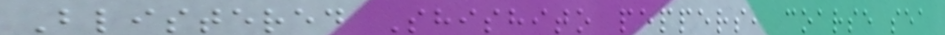Blistered Shishito peppers, coarse sea
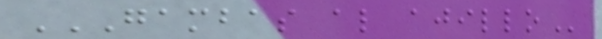GAMBAS AL AJILLO
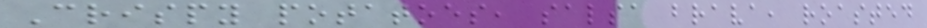Crispy potatoes, salsa brava, roasted
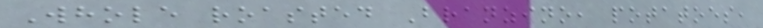Whole roasted Branzino, potatoes,
